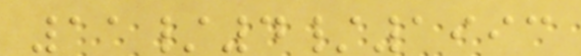11/4/1993
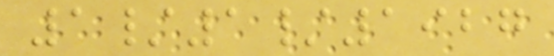1/1/1927
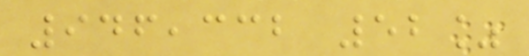946,332 52%
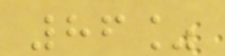86%
